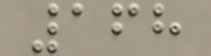168
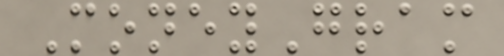MoneyGram
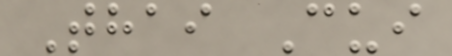Thai Cui
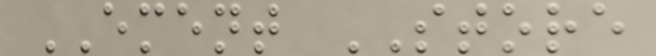EMENT STORE
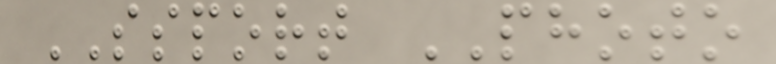SSPORT PHOTO
